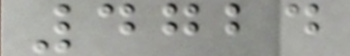4724
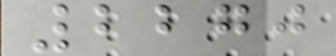2270
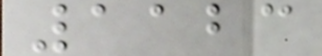1123
